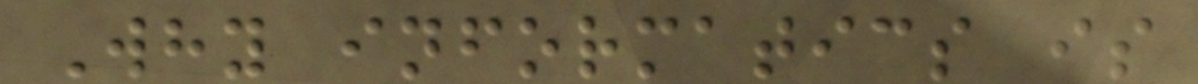Why informatics is
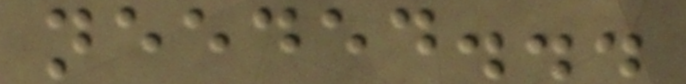needed...
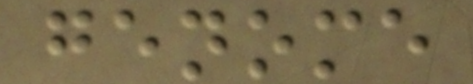genome
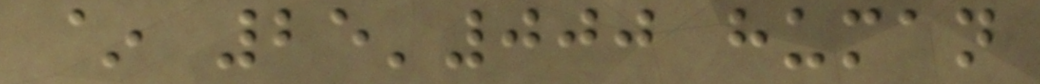~ 25'000 human
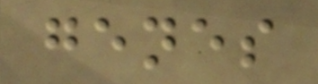genes
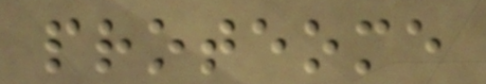proteome
